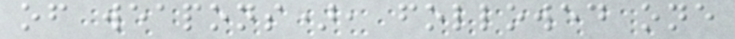of weapons), followed one
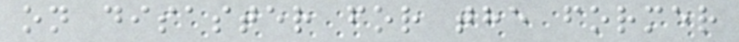on disaster for the former
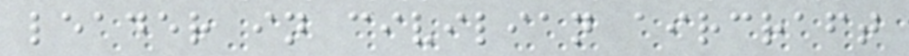leader in civilian aircraft
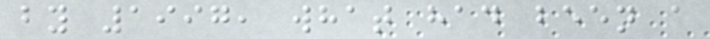by 1997, what had been a
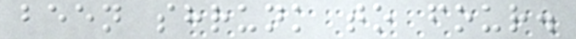been shrunk to four.
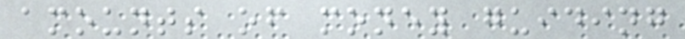amounts of money guiding
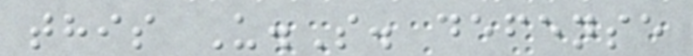this U.S. defense
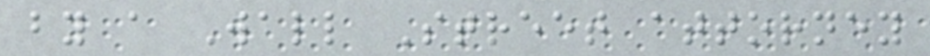by a Wall Street attorney
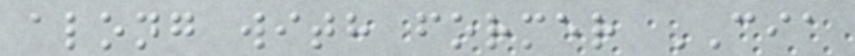along with former CIA
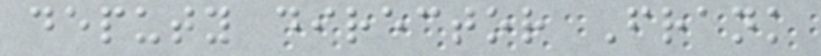deputy director Frank
